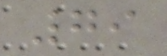79
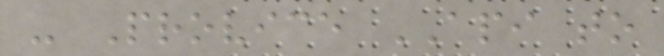- Provice API to
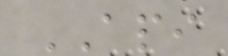API
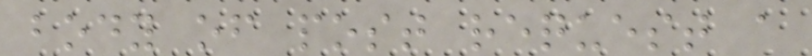body of post request a
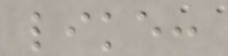like:
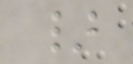}
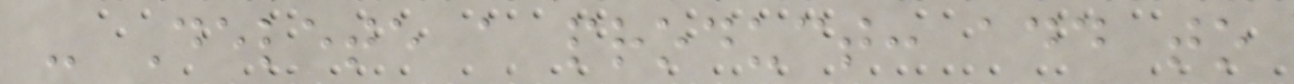- Delete a product: add to
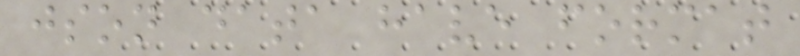json data have format
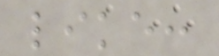like:
